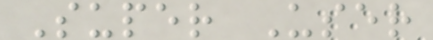Super User
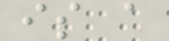is a
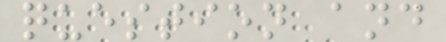question and
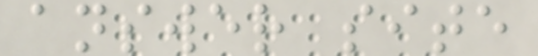answer site
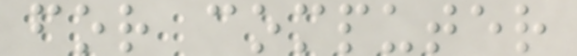for computer
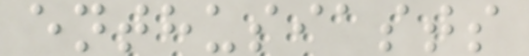enthusiasts
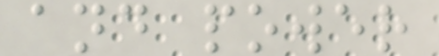and power
